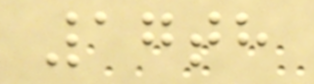17th
